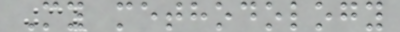My methodology
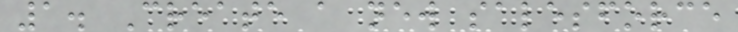1. Create a new salesforce
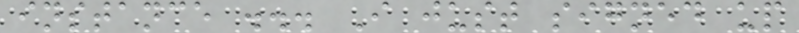instance ... I just signed up
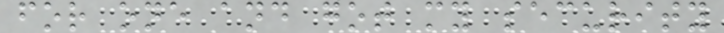for one and got my security
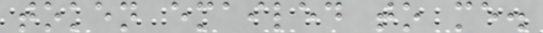token emailed to me.
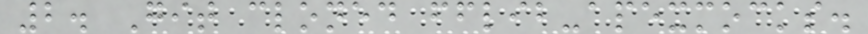2. Git cloned fflib-apexmocks.
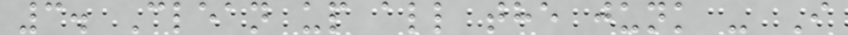3. Clean up all the junk - I
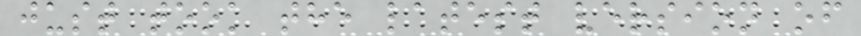just took the latest version of
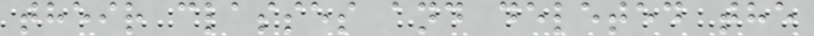their classes and deleted the
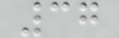37
